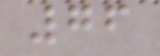76
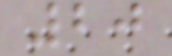20
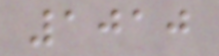1010
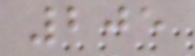205
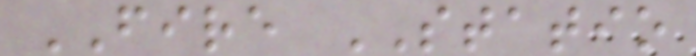FIRE STATIO
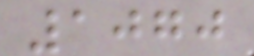1070
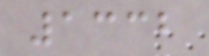1332
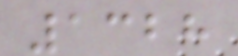1328
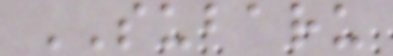SUBARU
